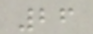26
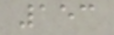153
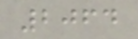2064
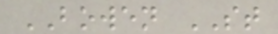BOWEN ST
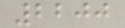2200
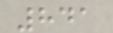841
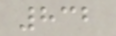832
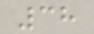38
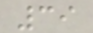39
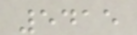5415
